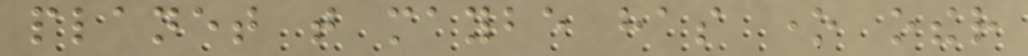planet that maybe has one other
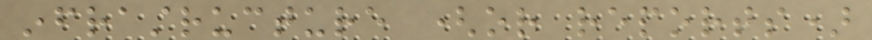infrastructure (or reports)
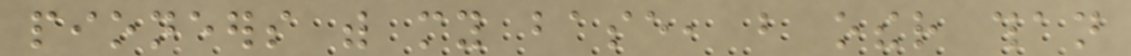pioneers with my base, but other than
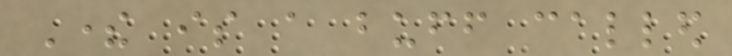There is a buff called
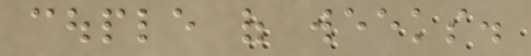couple of weeks.
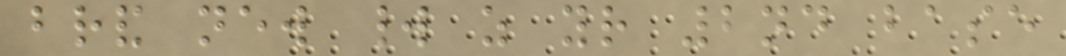brand new world as your 2nd base
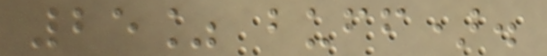25% buff).
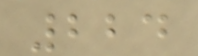224
